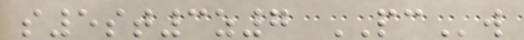s5st3z7 PCw
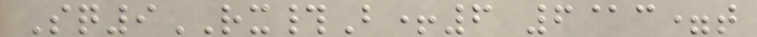Sq9RX#B+6 6@c=t
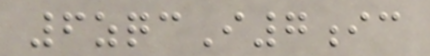6zqcI7ic
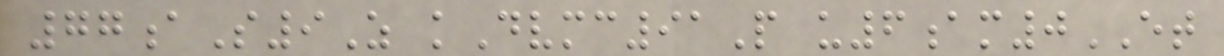77aS9Z kDvmc91P u6am0ET
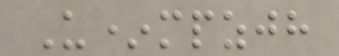U*mpzjh
